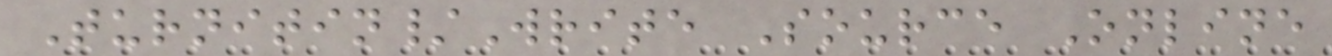Turnitin/Write Source Online
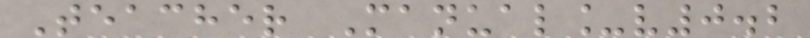Teacher Manual_v0.2
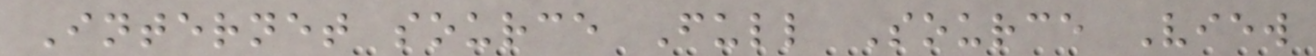Internet source Full Source View
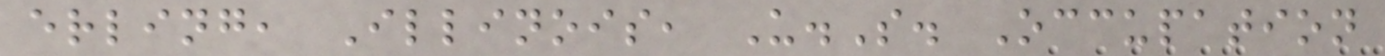erling, Illinois, U.S. Occupation
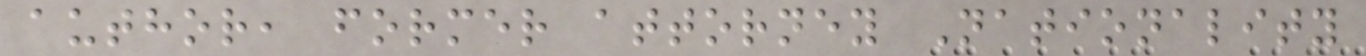author, former attorney Nationality
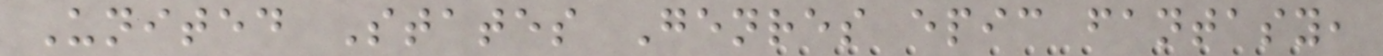United States Genres epic fantasy,
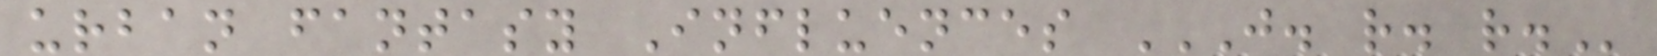urban fantasy Influences J. R. R.
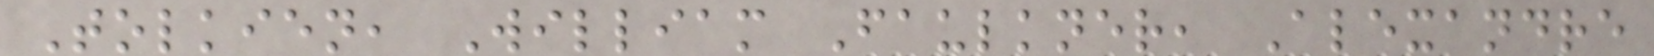Tolkien, William Faulkner, Alexandre
